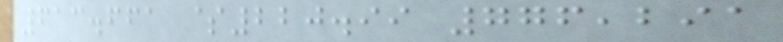613.661 $220.99 776,291
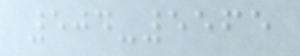504-5565
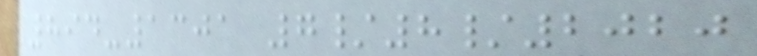894-1301 7/8/2020
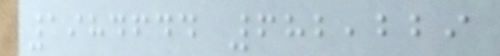1984644 682,229
